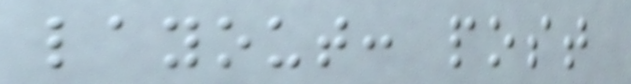layout: post
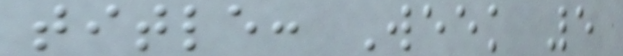title: Week 5
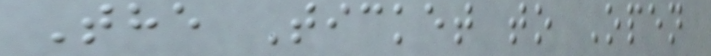The Ticket to Open
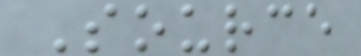Source
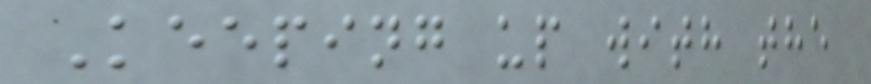Keeping up with the
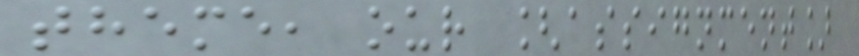theme, our [assignment]
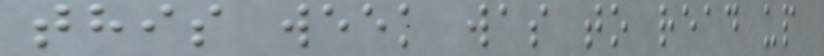this week was to read up
